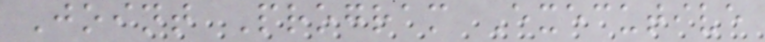Joint Program Executive
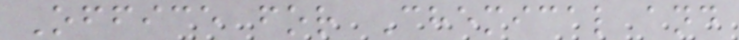Office for Chemical and
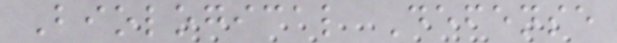Biological Defense
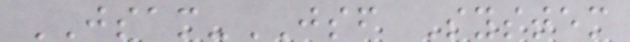JSAM-JSF System
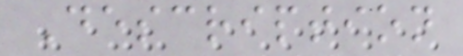Description
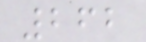262
